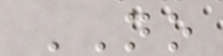NO
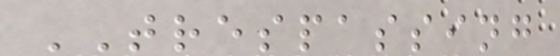TRESPASSING
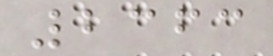2363
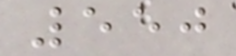550
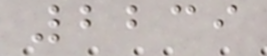2239
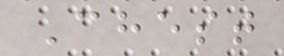Chest
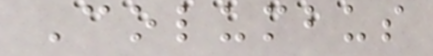Columbus
